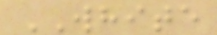WHITE
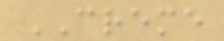CREME
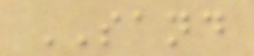SAND
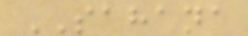SAHANA
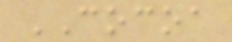COCOA
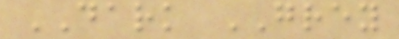DARK GREY
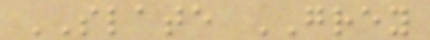SLATE GREY
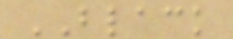BLACK
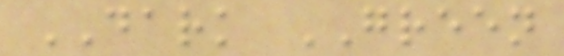DARK GREEN
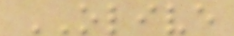OLIVE
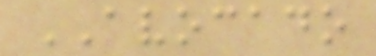AVOCADO
